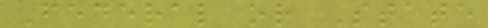Federal or State
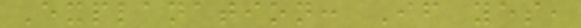Explanation: If yes,
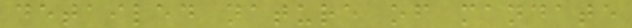detailed nature of mandate
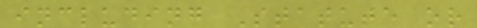including Statute or
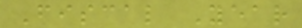Fiscal Year
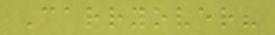Carryover?
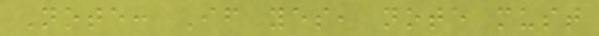Note: If yes, note must
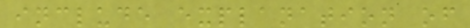include explanation of
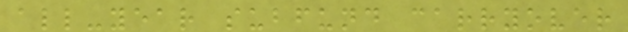all-year subfund carryover
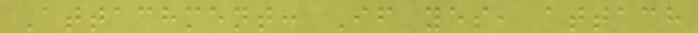Attachment: If yes, attach
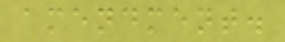amendment.
